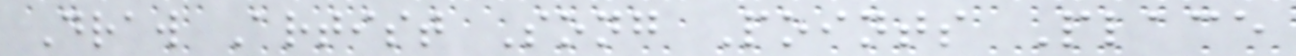Draw Artist Song Points Place
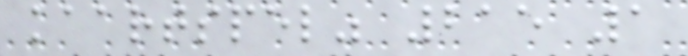kaartspel" 215 1
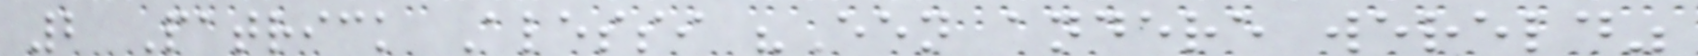2 Patrick Alessi "Een andere wereld"
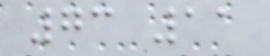73 11
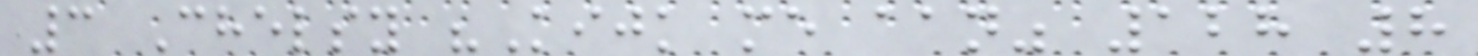3 Chelsy "Kijk me aan" 128 8
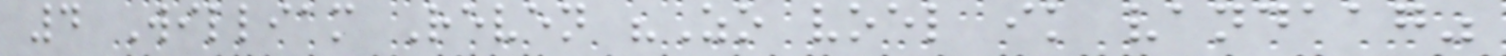4 William Reven "Zo voel ik vandaag"
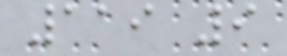119 9
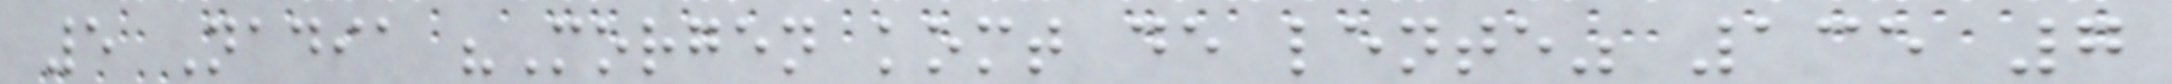5 Nadia "Morgen komt de lente" 135 7
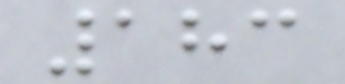183
